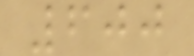600
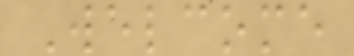Welcome
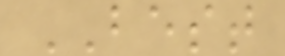BEST
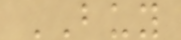BUY
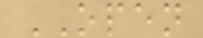OPEN
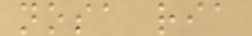nosa ria
